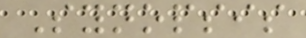Synopsis
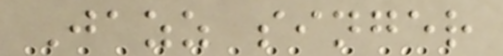Jazz singer
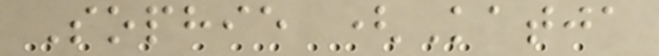Sophie (Katja
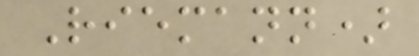Riemann)
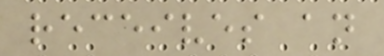receives an
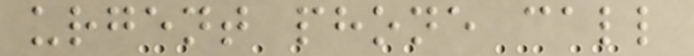urgent phone call
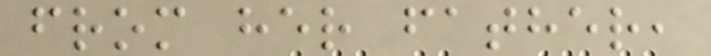from her father,
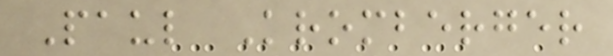Paul Kromberger
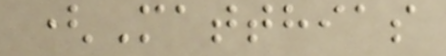(Matthias
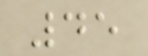45
